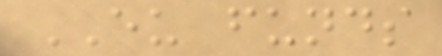EU funds
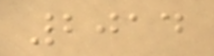2014
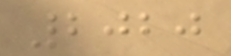2020
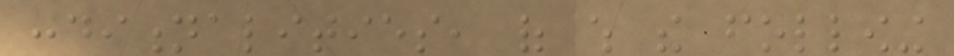conditionalities, of which the following
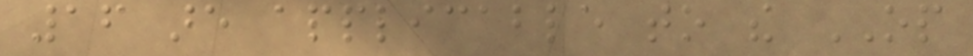16 are applicable to the OP
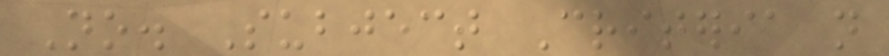No. Subject Criteria not
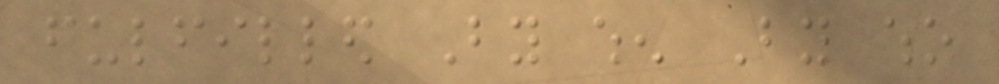fulfilled By when By who
